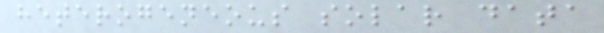heterogeneous solar data
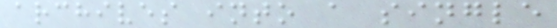archives into a single
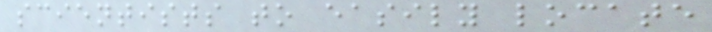scientists to easily locate
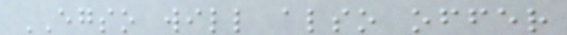EGSO will also offer
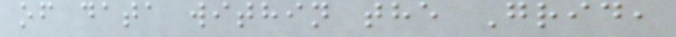of data within the Grid,
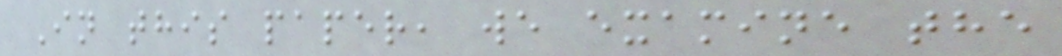In this paper, we examine the
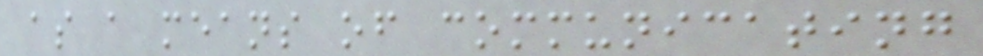as a means of communicating
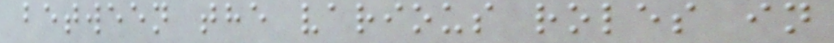between the various roles in
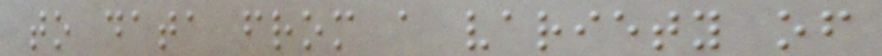to data from a variety of
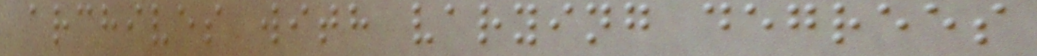archives with varying degrees
